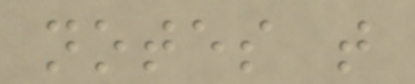notes that
